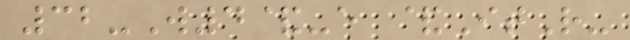32-W4&-e &ItR-
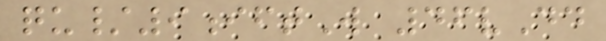qu/9iftW 46vDd
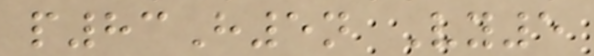p83H5n Vy5
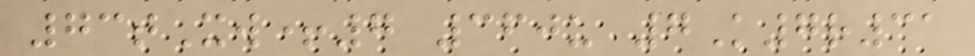73tXw+7 360u 7K7r31
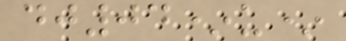dj04*u*
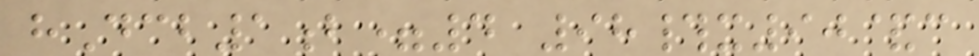hDcb1b=4 98#x90&c
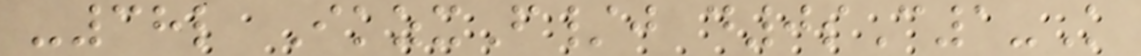-38l IkzxF/j d0sC1-K
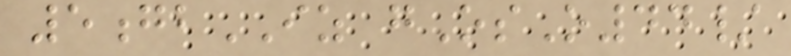5gbIZ gOsO44/
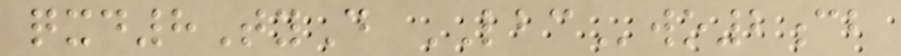qxd8TyD LBCwo2cb
